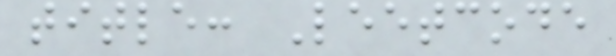title: Leetcode
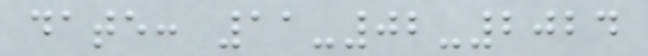date: 11-02-2024
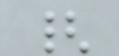{
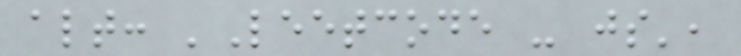alt: 'Leetcode - js',
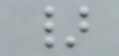}
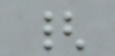{
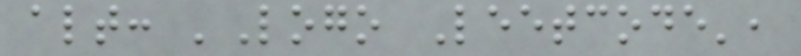alt: 'Logo Leetcode',
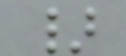}
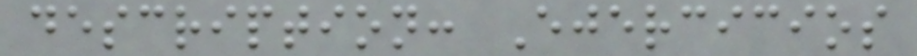description: Ejercicios
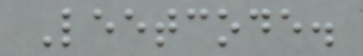Leetcode.
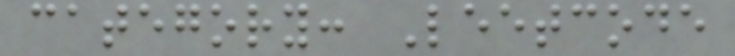category: Leetcode
